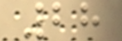28
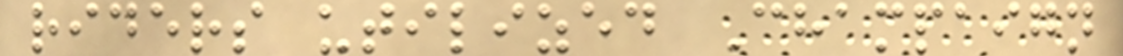riders utilized Champaign
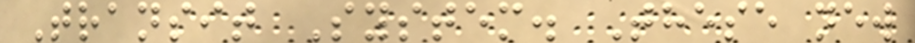Transit System. These new
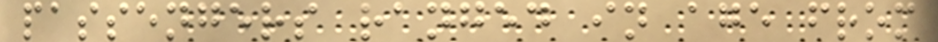passengers ranged in age from
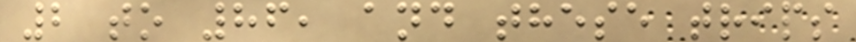2 to 86, and these trips
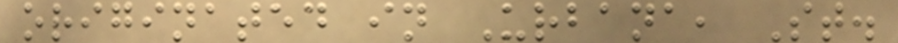originated in Urbana, St.
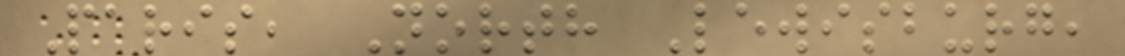Paris, North Lewisburg,
